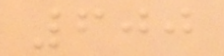600
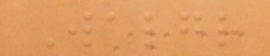Walgr
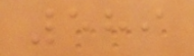589
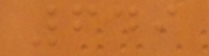649
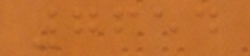7654
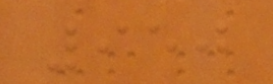950
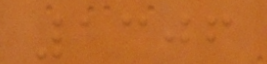1306
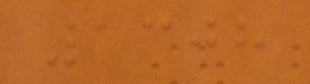1308
